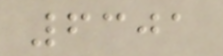6301
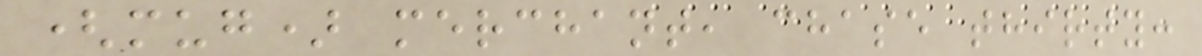(mug) merchant, chase thirty:
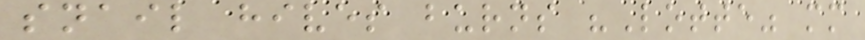snail hives burns "Lotte" mm
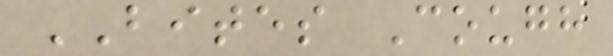BITES Cough
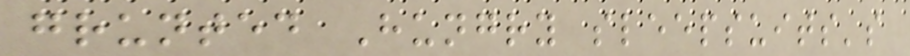grunted Hungry sleepsuits's
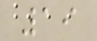19
